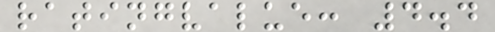ratingvalue: 4.4
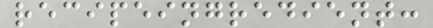recipeingredient:
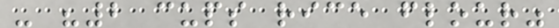- "2 cups rice flour"
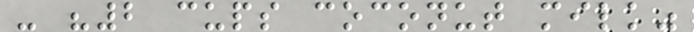- "2 cups coconut milk"
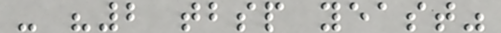- "2 tbsp yeast"
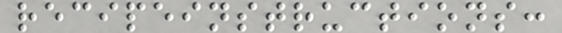recipeinstructions:
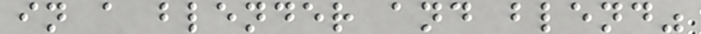in a blender and blend"
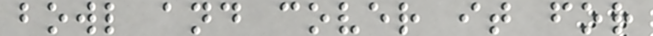bowl and cover it for
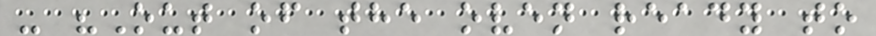- "Out of the oven ready to
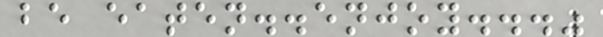be eaten..enjoy..."
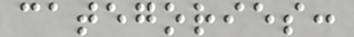categories:
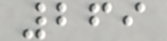269
